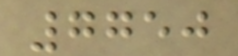7750
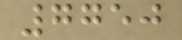7750
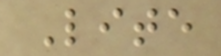Lite
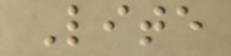Lite
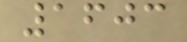1603
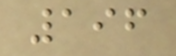196
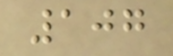107
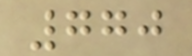770
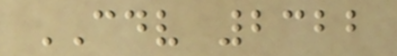CDV 2322
